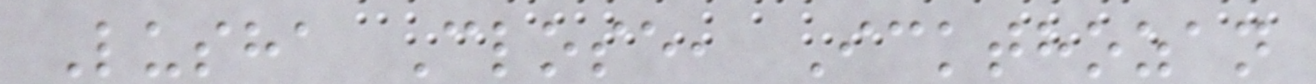Lusha Close, Ickthozan
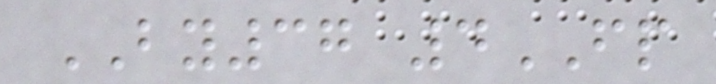BY37 4FP
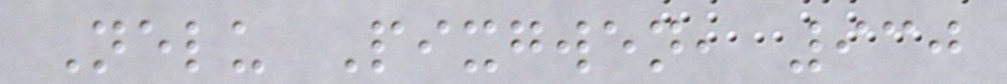Nelu Pixgwen, 930
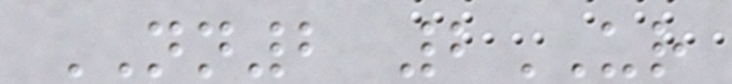NN2 2UR
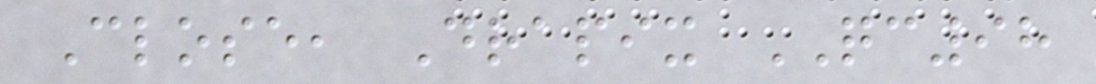Close, Drapix QC98
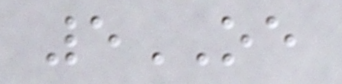5OE
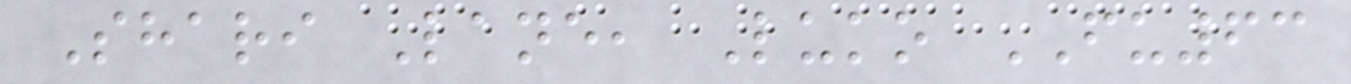Shari Lane, Luko FU63
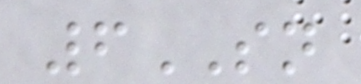6SN
